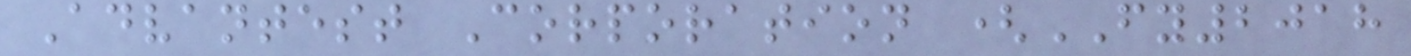Advantest Corporation (FY2018
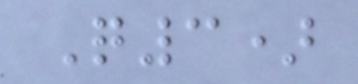Q3)
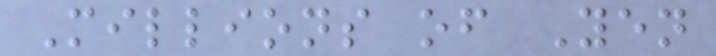Millions of Yen
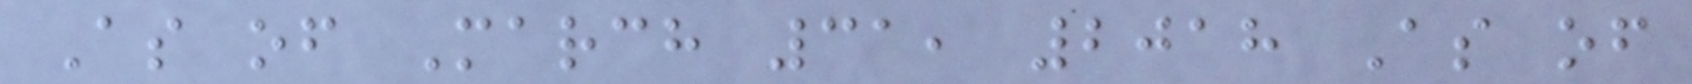As of March 31, 2018 As of
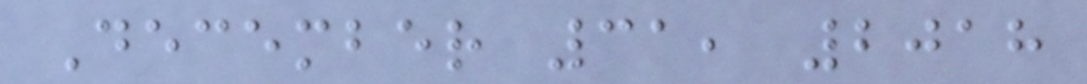December 31, 2018
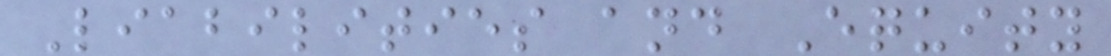Liabilities and Equity
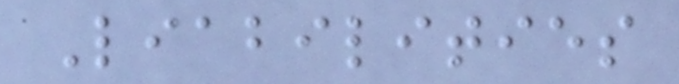Liabilities
